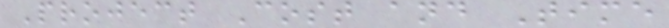Project Cost and Time
